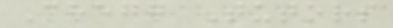Chegg Tutors
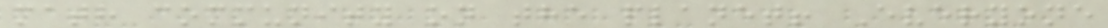math community on the planet! Everyone
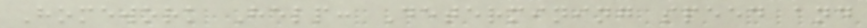Homework Help: Determining speed and
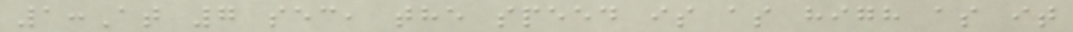1:At 7 sec, the speed is as high as it
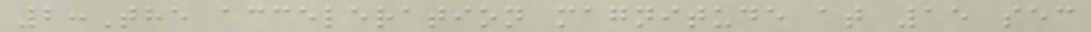2:The acceleration magnitude at 15 sec
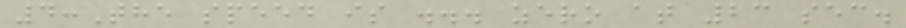4:The speed is ... zero at 23 sec.
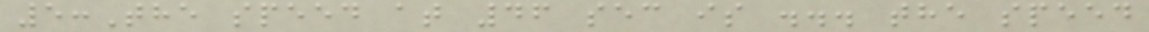5:The speed at 46 sec is ... the speed
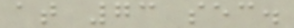at 73 sec.
